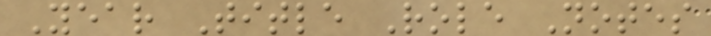Year Title Role Notes
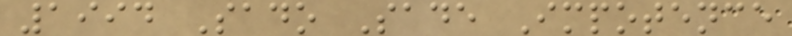1994 Sado Sade Impotence
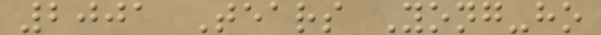2001 Tears Yong-ho
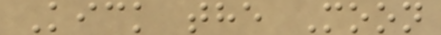Kick the Moon
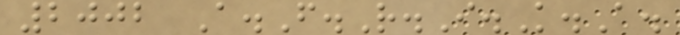2002 A.F.R.I.K.A.
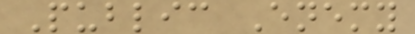Public Enemy
